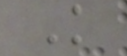K
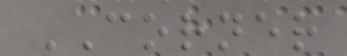CORNER
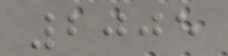2005
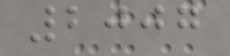2007
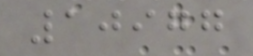10977
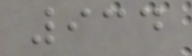934
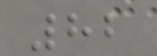82
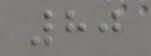80
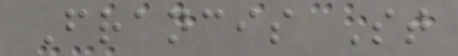Francis St
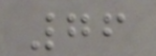76
